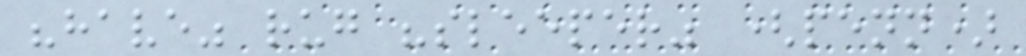"have" rug "sleeper" (penn)
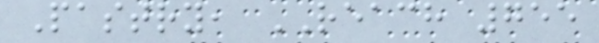Pastry, REACH 755
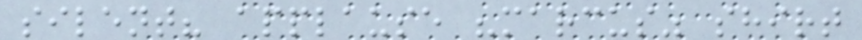silent? applause "marcus" shirt
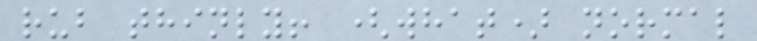rub thinly! (what) normal
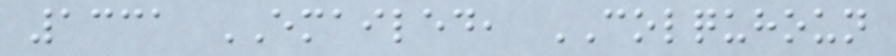1331 EMAILED, COLQUHOUN
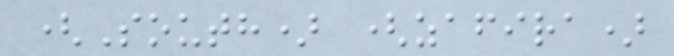(South) (zafira)
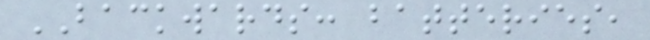BACKWARDS: batteries,
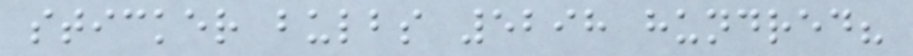sticker bulbs 5298 hundred?
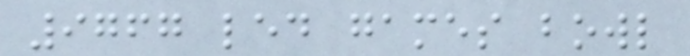9767 led games bowl
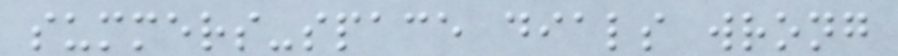summers-space dials wrong
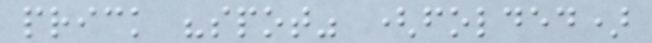prick "spot" (folded)
